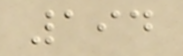194
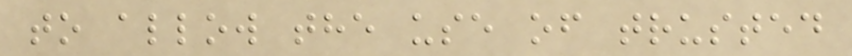to allow the use of trusted
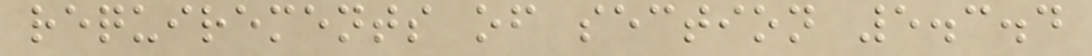requirements of section 5.3.4
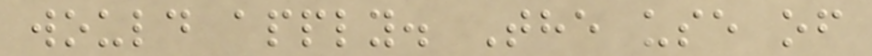would apply. The use of
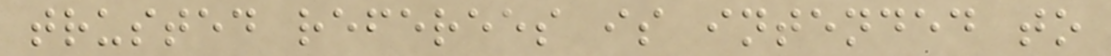trusted referees is intended to
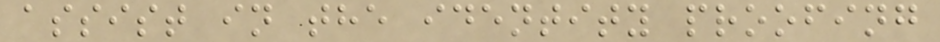assist in the identity proofing
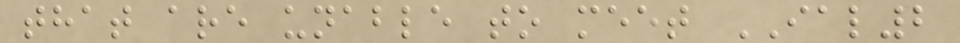that are unable to meet IAL2
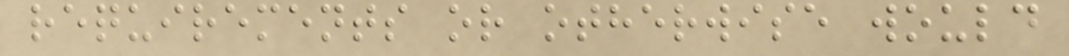requirements or otherwise would
